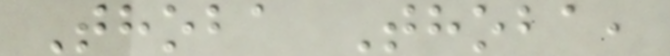Thoba Thoba,
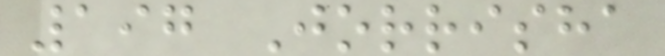197 Jorrisha
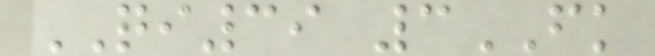QI39 3FK
